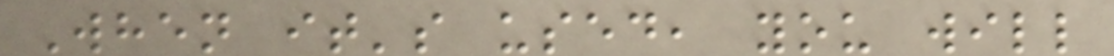When it's used, you will
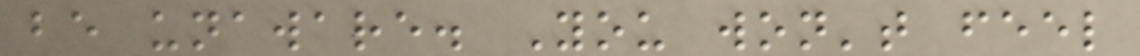be unaware. You won't feel
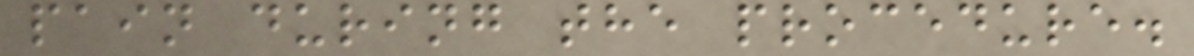pain during the procedure.
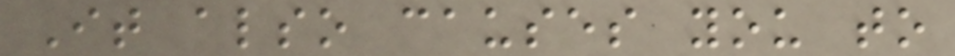It also causes you to
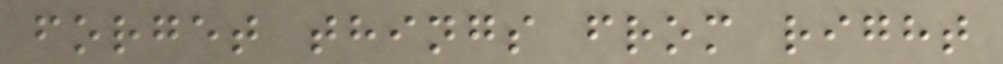forget things from right
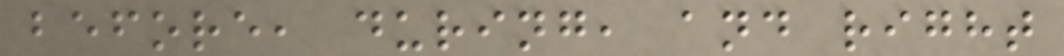before, during, and right
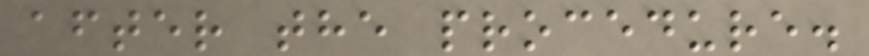after the procedure.
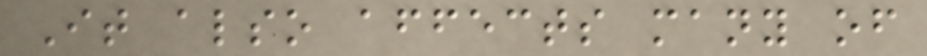It also affects many of
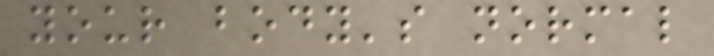your body's normal
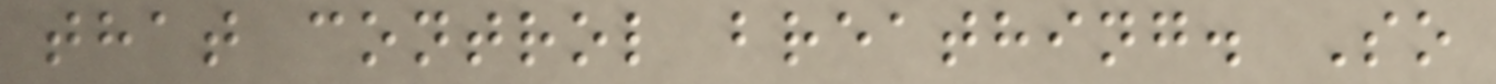that control breathing. So
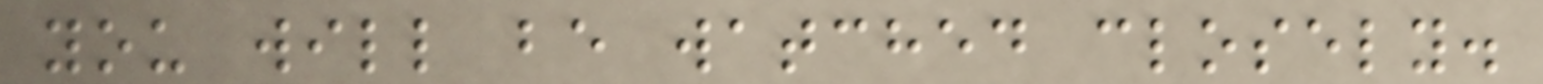you will be watched closely.
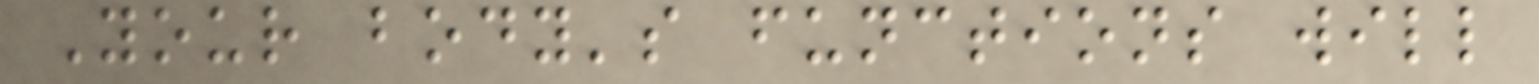Your body's functions will
